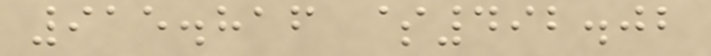915.816 $492.02
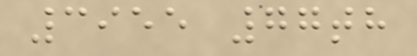3955 77th
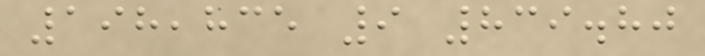198,835 9 839.80
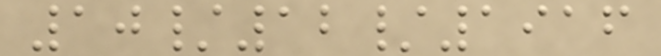10/12/1916
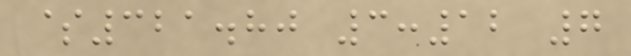$321.80 3:12 7
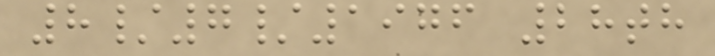8/7/1976 28th
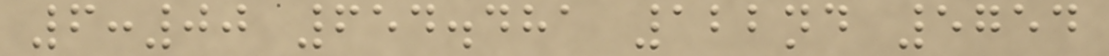6:00 654.481 122nd 5754
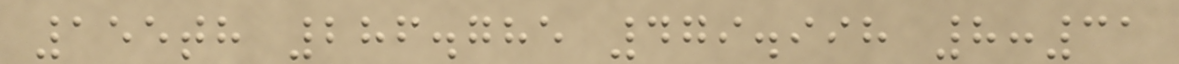155th 286.785 479.998 8:31
